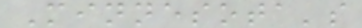Minnesota's
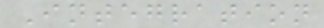Integration
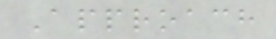Approach
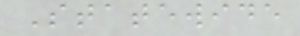Statewide
